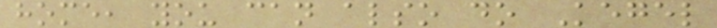home, you can also do Kegel
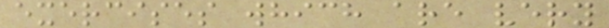exercises which are very
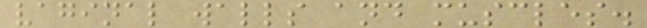vaginal walls and muscles.
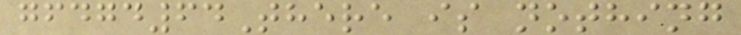gfdgd64There is nothing
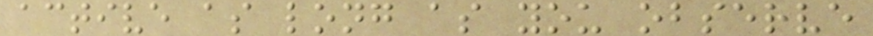active as long as you observe
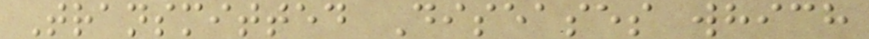Transmitted Diseases which
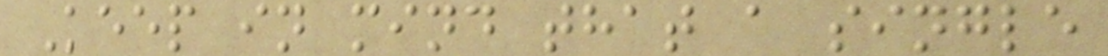Keep in mind that a single
